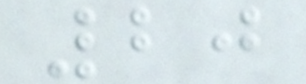20
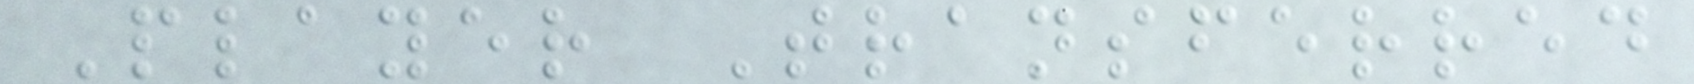Player Transferred
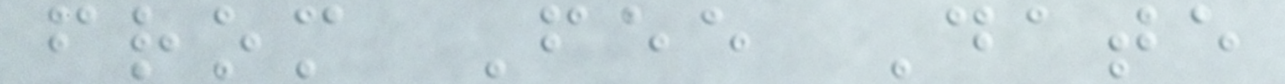from Fee Date
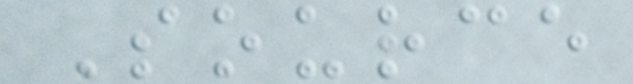Source
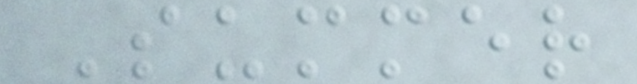Summer
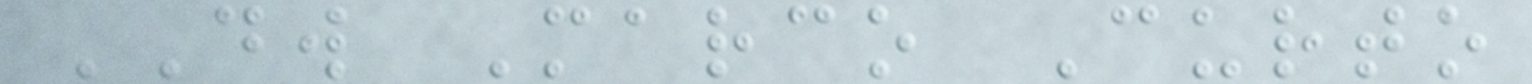DW Marco Curto
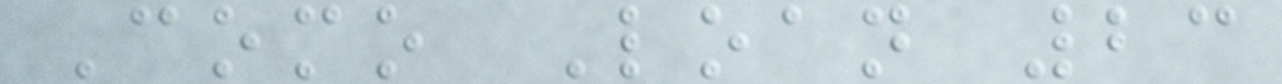Como Loan 23
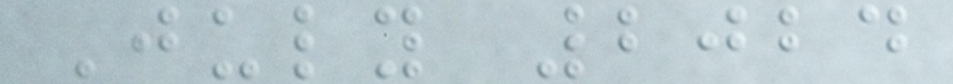July 2024
